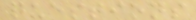questions
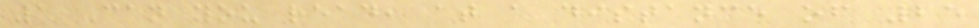1 Can you read, at a distance of 25
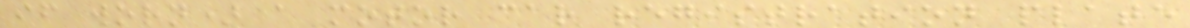if worn) a motor car registration plate
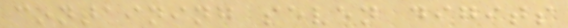containing seven digits
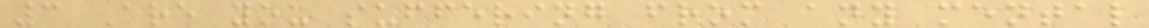3 Are you suffering from any mental
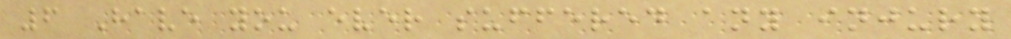6 Have you ever suffered any injury
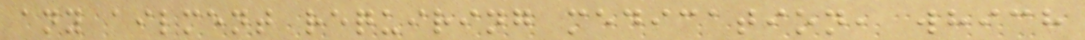any ailment requiring medication, which
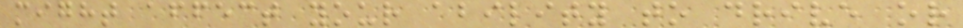might affect your ability to drive or
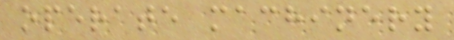operate machinery
